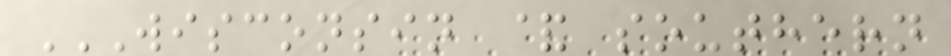WISCONSIN & SOUTHERN
